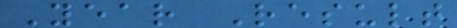Year Result
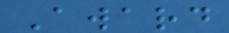Award
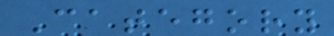Category
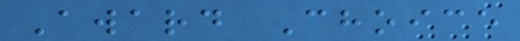Award Choice
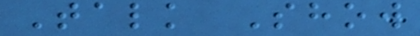Talk Show
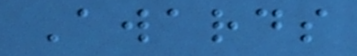Awards
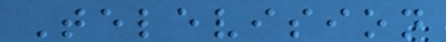Television
